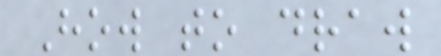How to draw
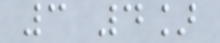3 4]
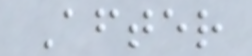After
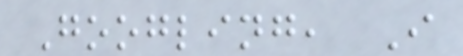Googling, I
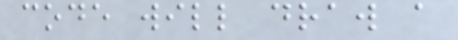code will draw a
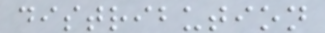distribution
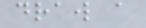draw a
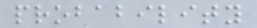probability
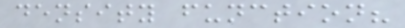density function?
